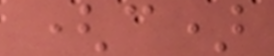(c)
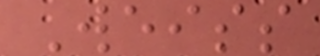Weiss
